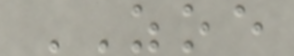ZOE
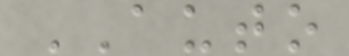AUTO
